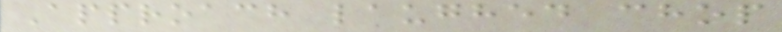Approach laughed chop
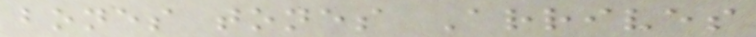bones tones Arrives
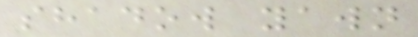shadow yawn
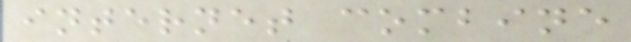internet combine
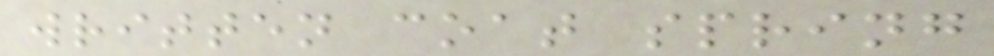written coat spring
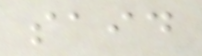said
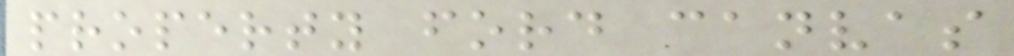property ford canvas
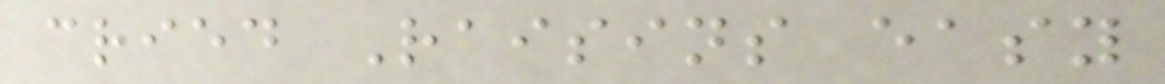cried Raisins easy
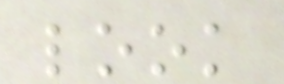look
